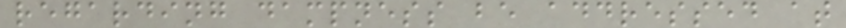regarding dampness be addressed at
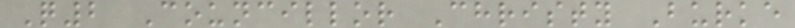Q2 Councillor Christy Burke
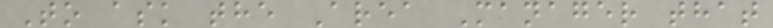To ask the Area Manager that
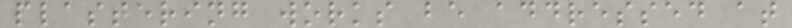plastering works be addressed at
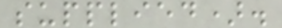supplied).
